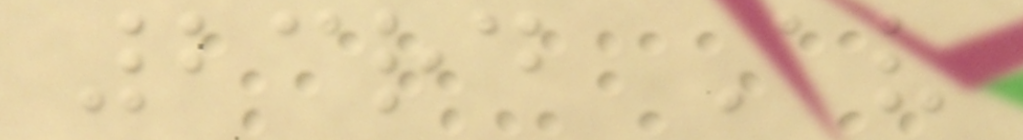23rd Av
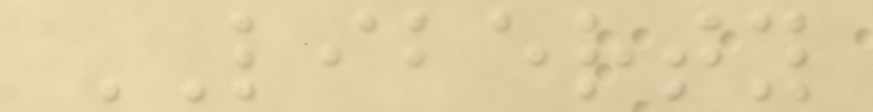LIBERTY
